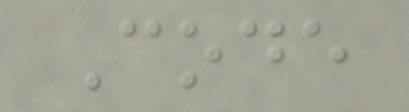Code
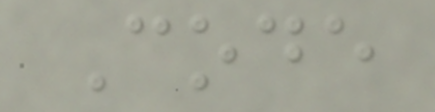Code
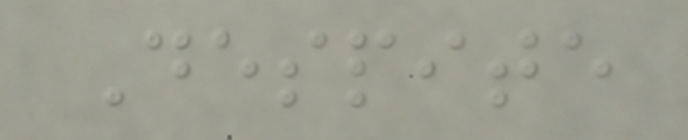Despite
